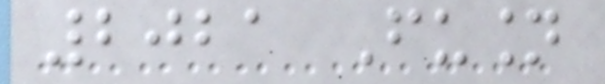2021 Fusion
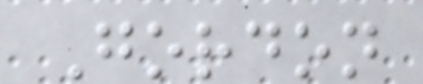Gordon
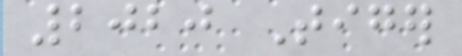2020 Tiger
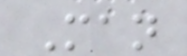Man
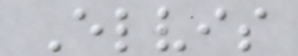Elvis
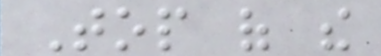Top of the
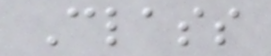Class
